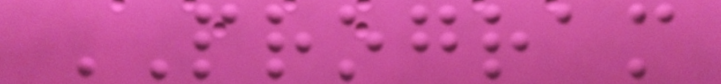PROGRAM
